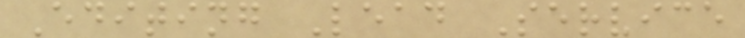Editing Lead Service
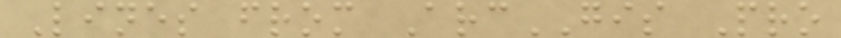Lines from ArcGIS Pro
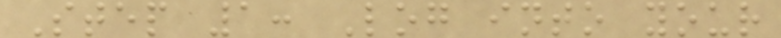Step 1: Log into your
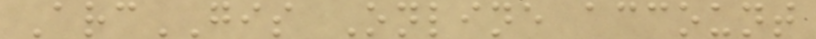ArcGIS Online account
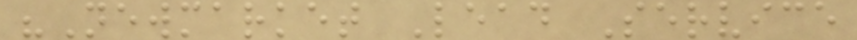"Newmarket Lead Service
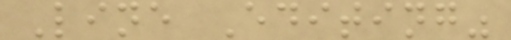Line Editing"
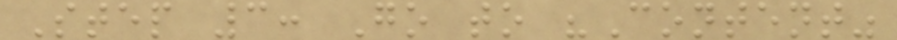Step 3: Go to "Content"
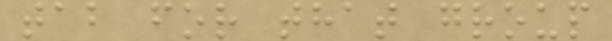tab for that group
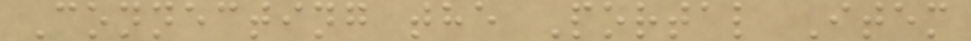Connecting the Portal Item
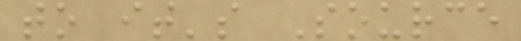to it's Source
